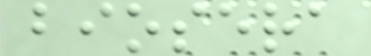biosera
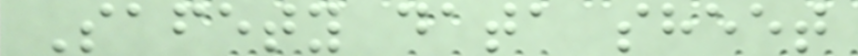Safety data sheet
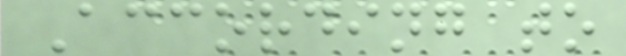According to
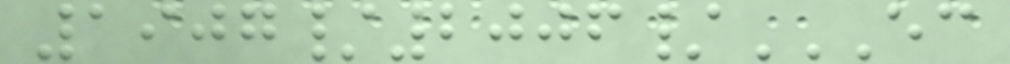1907/2006/EC
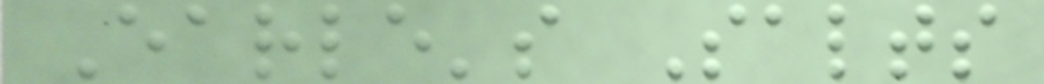Earle's Salts
